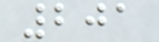201
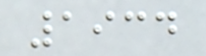1934
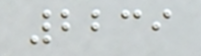2239
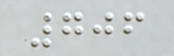706
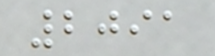2091
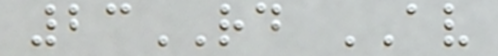23RD AV
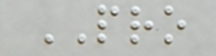PRO
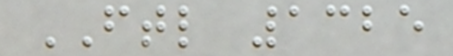FTL 1325
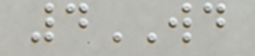4WD
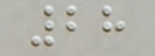28
